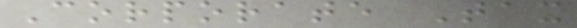Corporate Tax
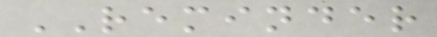REMINDER
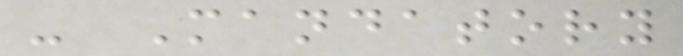- Mandatory
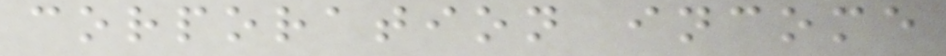corporation income
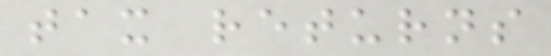tax returns
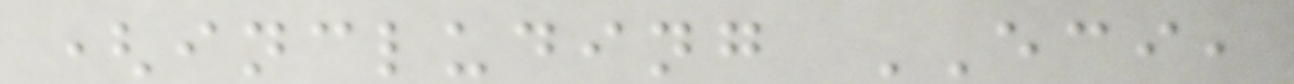(including ECI,
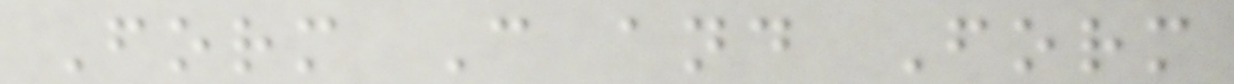Form C and Form
